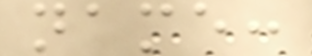name:
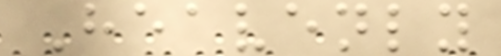Heavenly
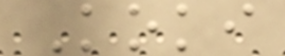Koki
